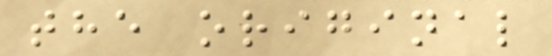the original
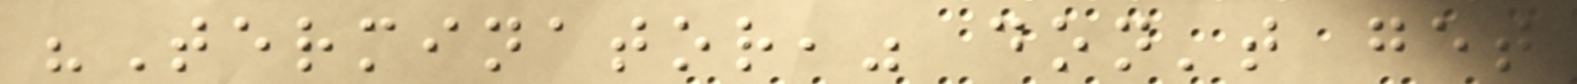"Terminator," don't get
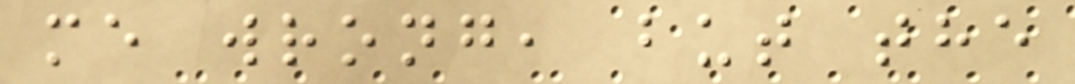me wrong, but the
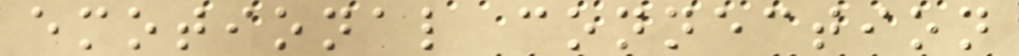emotional connection
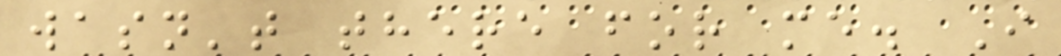wasn't there for me. I
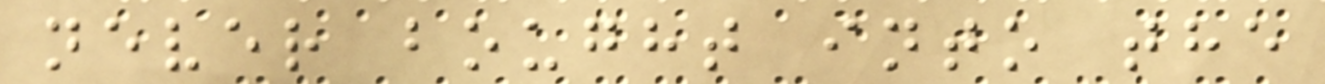never bought into the
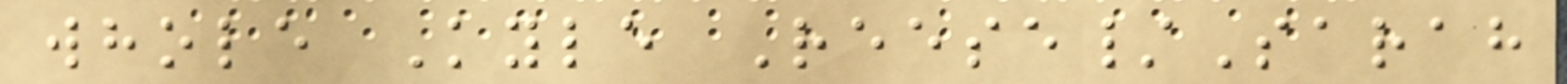whole Kyle Reese/Sarah
